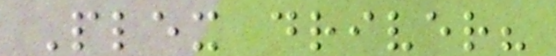Plex driver?
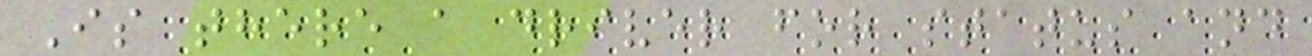Is there a driver for status and
